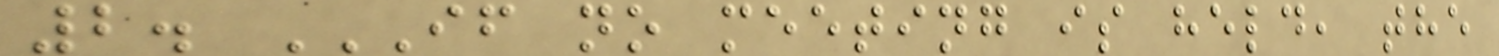2. IF NO MEETING IS HELD, THE
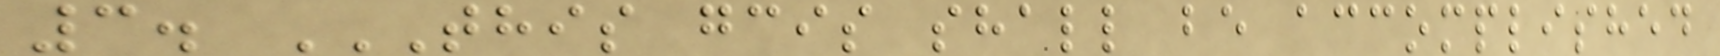3. THIS GCIS SHALL BE ACCOMPLISHED
